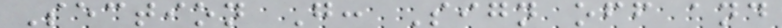Section G: Sign off and
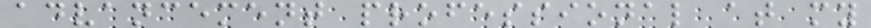advancement professional at my
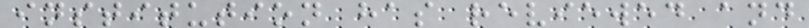institution has reviewed and
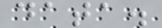data.
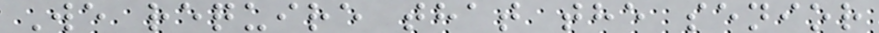We require that the senior
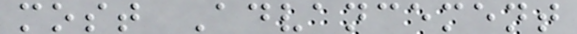most Advancement
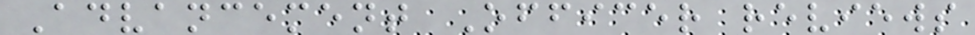Advancement Officer reviews
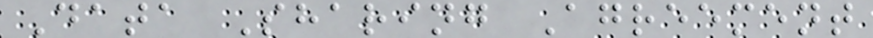Data Sharing Agreement
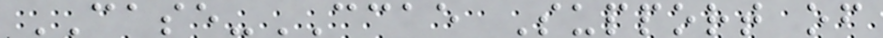CASE-CCAE Support of
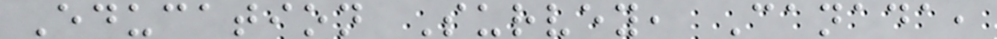Education Survey, Canada,
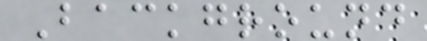Background
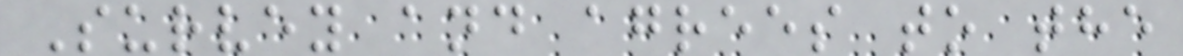Survey and agrees to the
